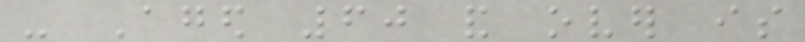- Aged 60 and over is
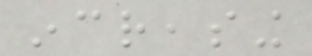increasing
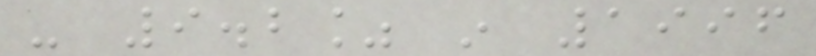- 9.2% in 1996
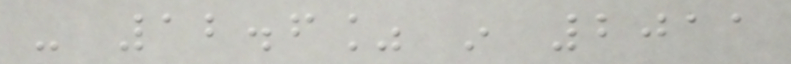- 12.6% in 2011
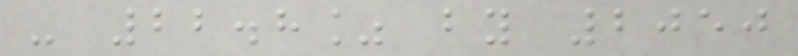- 22.8% by 2050
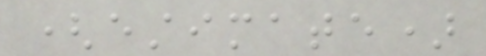(estimate)
